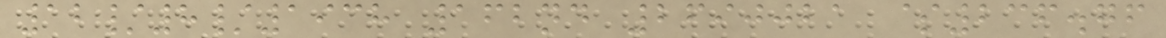12/8/1938 162nd 2690021 $236.76
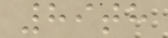89th
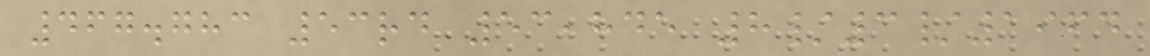467.783 53rd 53,845 8/3/1964
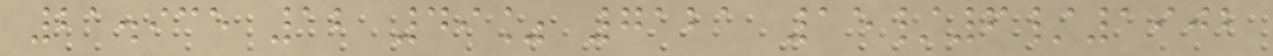21.935 12 49% 7121 15/6/1902
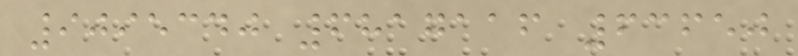9095340 6817116 63650
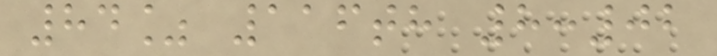84% 116th 8:02
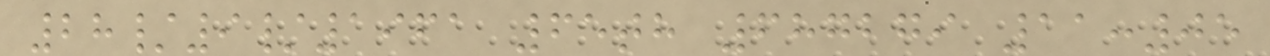28/9/1961 65th 687279 11:05
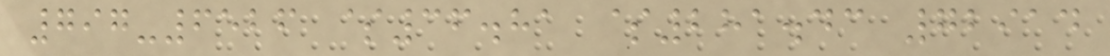797-6526 $36.81 $281.43 72914
